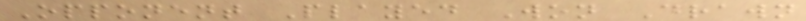Opponent Played Won Drawn
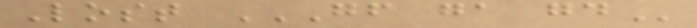Lost GF GA GD
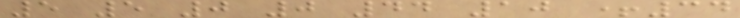5 5 0 0 44 10 +34
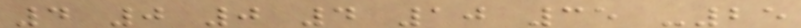4 0 0 4 10 35 -25
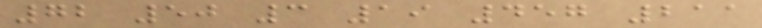72 50 3 19 457 211
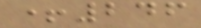+246
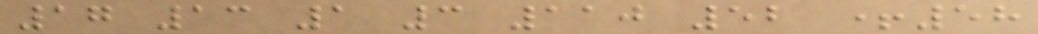17 13 1 3 110 52 +58
